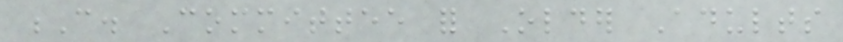C. Committee for Older Adults
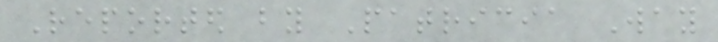Reported by Patricia Way
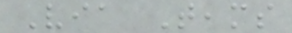Via Teams
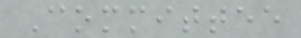Committee
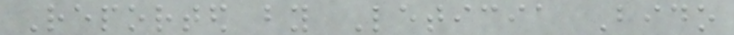Reported by Leticia Bido
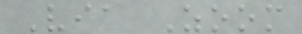Via Zoom
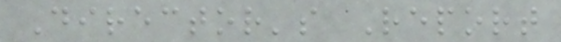Director's Report
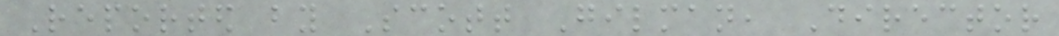Reported by Scott Gilman, Director
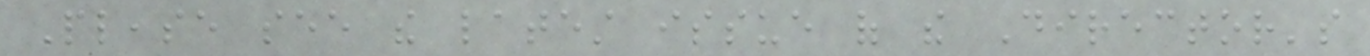Please see the latest issue of the Director's
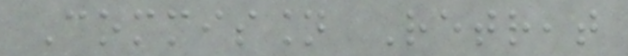Commission Retreat
